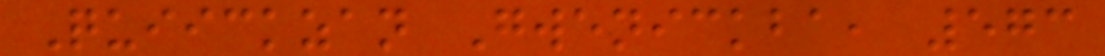Quiickzan Gwenickba, 573
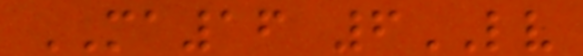MA16 6LV
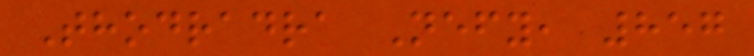Thodradra Nefy, 857
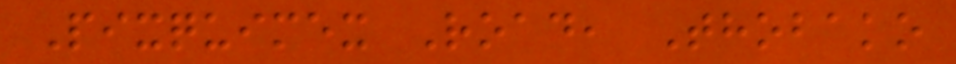Pixquimex Road, Thobako
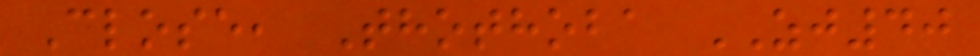Close, Thothoba ZJ40
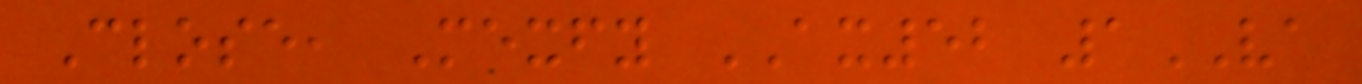Close, Mexfy AX52 1VA
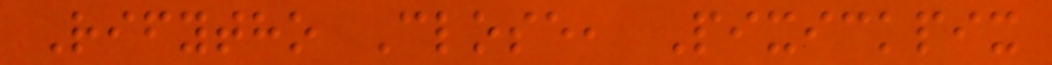Rifytho Close, Pixickpix
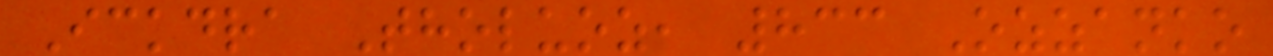Ickdra Tholuoz, 833 Ozzanko
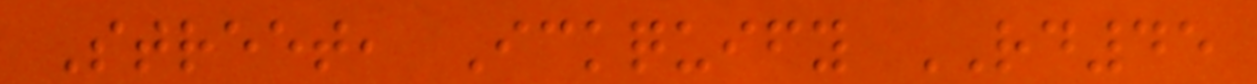Street, Ickquify RD45
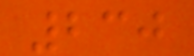230
